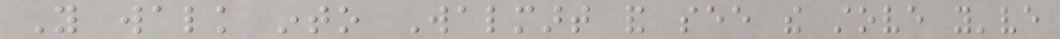You walk into Walmart and see the stove you've
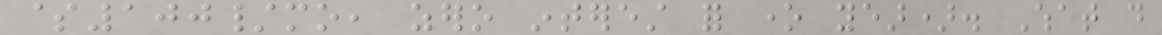$100/mo, zero interest for one year). What do
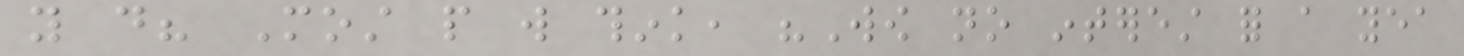you do? Most people will think, "Wow no interest for a yea
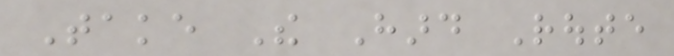Take The Hard Route
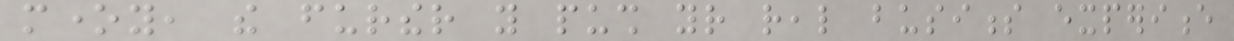money, the further you push your real business experience
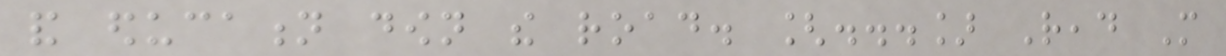and education down the road. [...] Read More
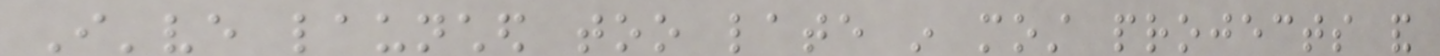I've launched too late in most projects and
